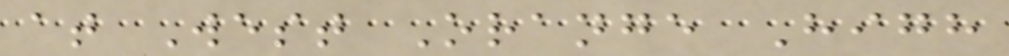at West Orange High
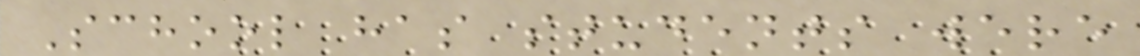School has students were
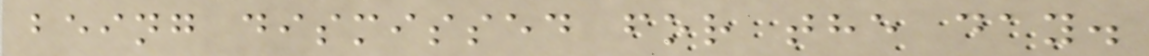being dismissed for the day.
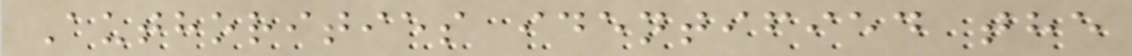Authorities identified the
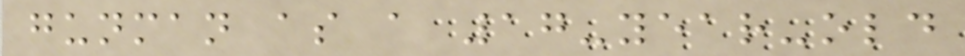gunman as a 17-year-old
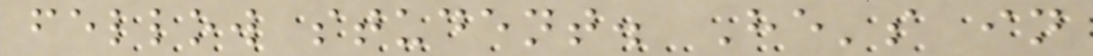fellow student. He's in
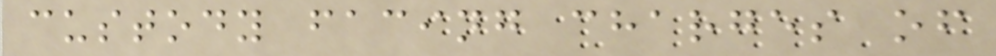custody facing charges of
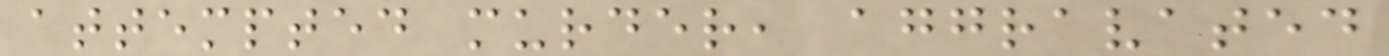attempted murder, aggravated
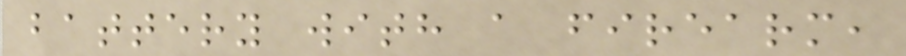battery with a firearm,
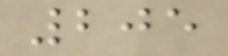205
